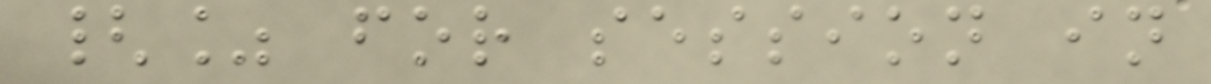{% for session in
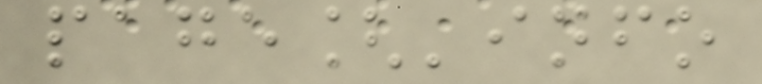page['info
